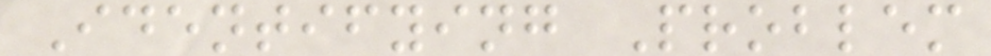Identifying Problem
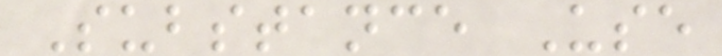Substance Use
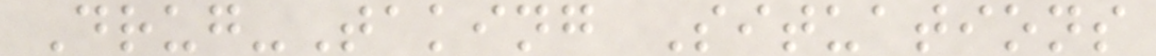Drug-Taking Situations
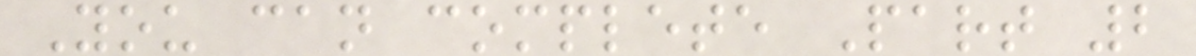You can complete Part 2
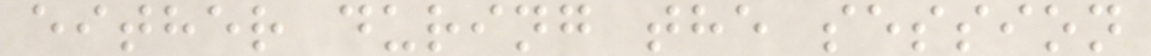either during the session
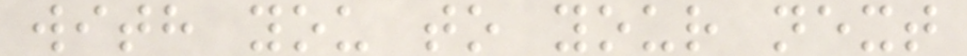with you to your next
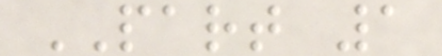PART 1
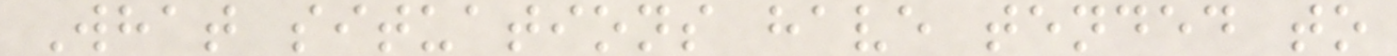What situations have tended to
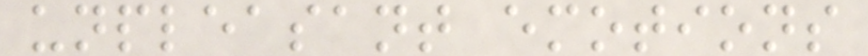unpleasant emotions
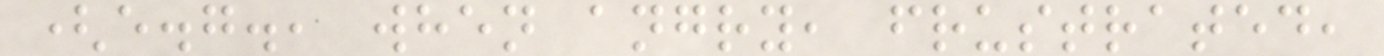(e.g., when angry, frustrated,
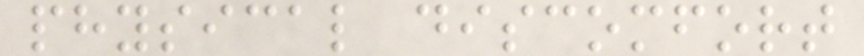physical discomfort
